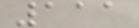111
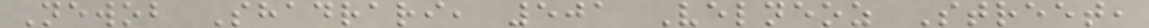Newob Shadrari, 501 Velneoz Street,
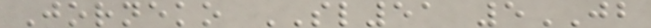Jorneko SL51 5JB
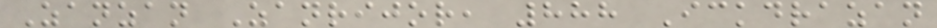Zanzan Zanrijor, 888 Ickdrazan
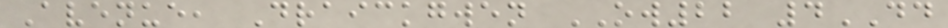Avenue, Draickgwen OW22 4DD
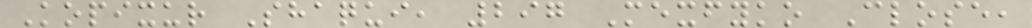Kopixur Shaqui, 297 Mexfyko Close,
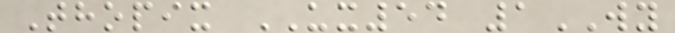Thopix UX54 1WY
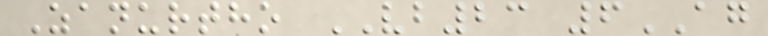Zanurtho VB23 6AG
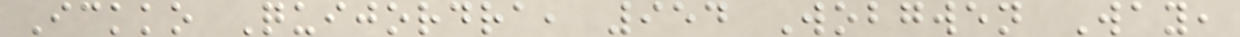Ickko Quijordra, 954 Wobgwen Way,
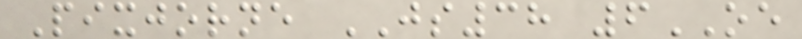Pixjorne JS38 6OE
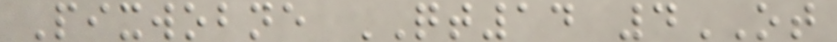Pixwobne QT14 4OT
